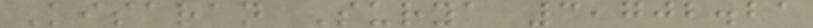Kisaran Surya 3,702.21
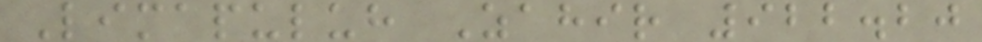Limapuluh Zahir 922.20
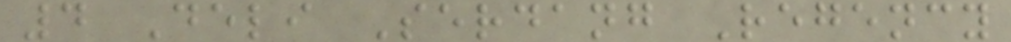4 Deli Serdang Regency
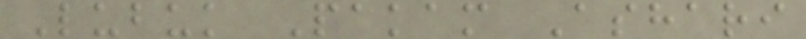Lubuk Pakam Ashari
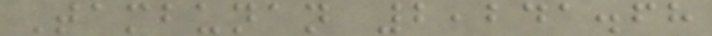Tambunan 2,241.68
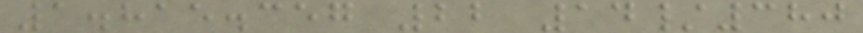1.815.357 22 14/380
